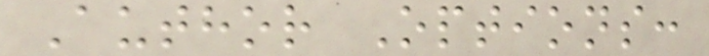Author Options:
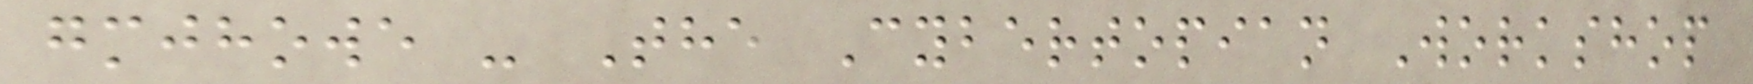gmjhowe - The Cybertopian Workshop
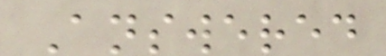Answered
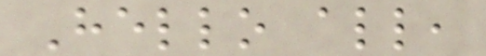Hello all,
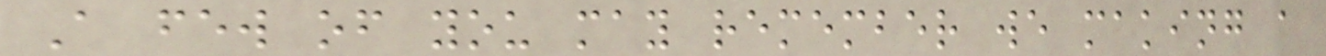A few of you may remember we making a
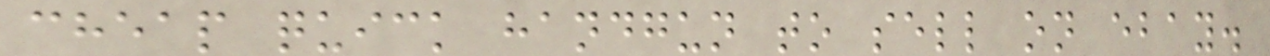cheap quick handgun to sell on ebay.
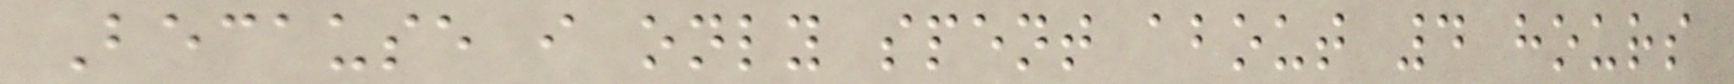Because i only spent about 4 hours
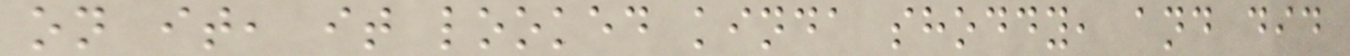on it, it looked kinda shoddy, and did
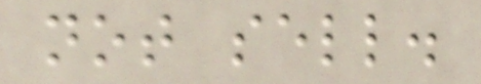not sell.
